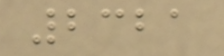2321
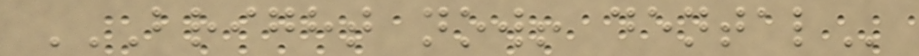BRIGHT NOW! DENTAL
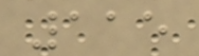115
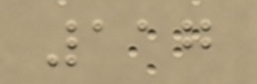117
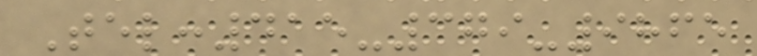Tel:415-379-9865
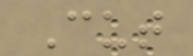Cut
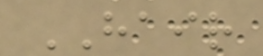HAIR
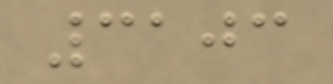3103
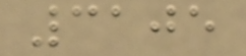3105
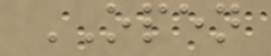OPEN
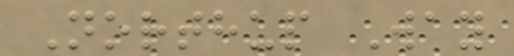Northup Way
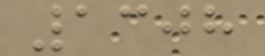1308
